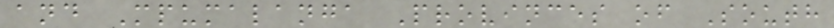and Mpumalanga Provinces of South
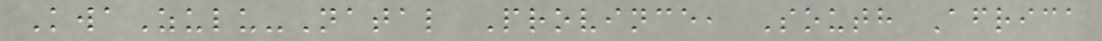KwaZulu-Natal Province, South Africa
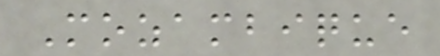Mozambique
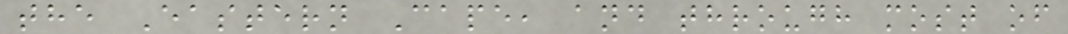the Eastern Cape, and through most of
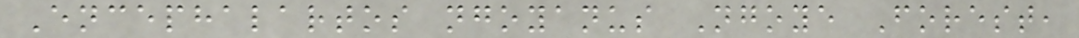Encephalartos ngoyanus Ngoye Forest,
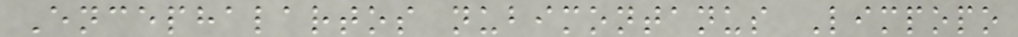Encephalartos nubimontanus Limpopo
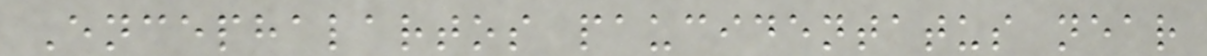Encephalartos paucidentatus near
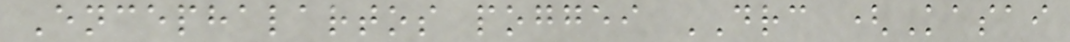Encephalartos poggei DRC (Kasai
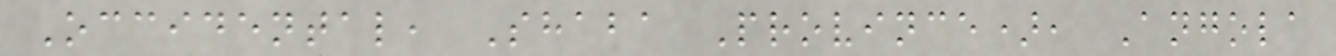Occidental, Shaba Province), Angola
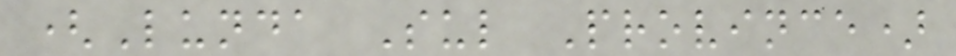(Lunda Sul Province)
